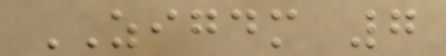ZIGDM 7
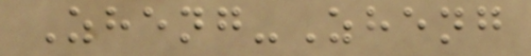Zheng-Zheng
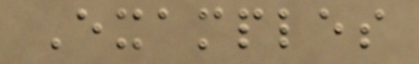Examples
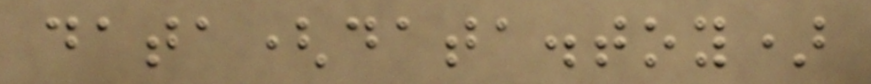data(data.toy)
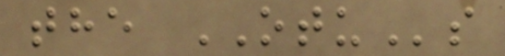the OTUs
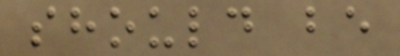should be
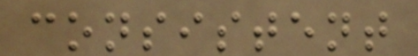consistent
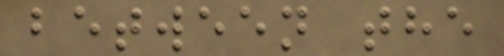between the
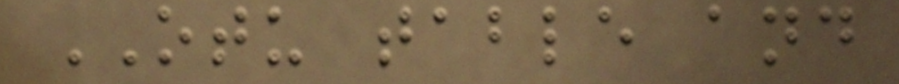OTU table and
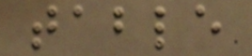table
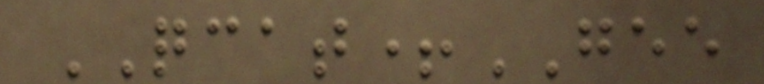QCAT+GEE
